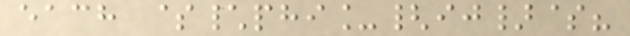each $\phi_{ij}$?
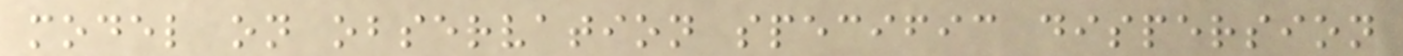model on observation specific dispersion
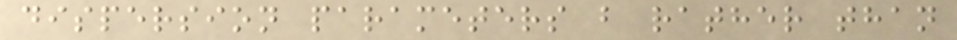dispersion parameters b rather than
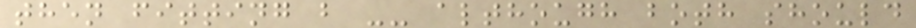then fitting b -- although both should
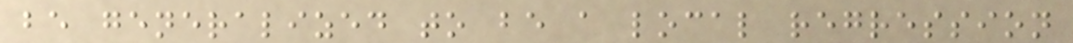be generalized to be a local regression
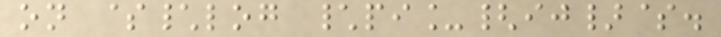on $\log \pi_{ij}$.
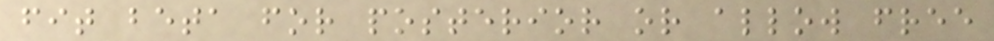fit beta for posterior or allow free
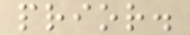prior.
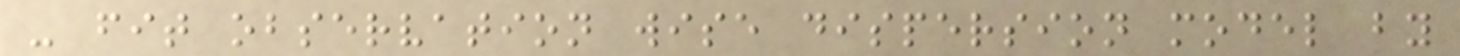- fit observation wise dispersion model by
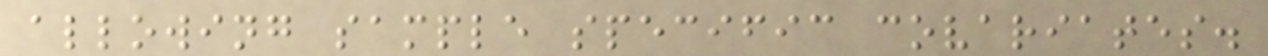allowing sample specific covariates.
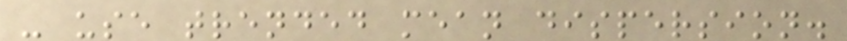- use trended mean dispersion.
